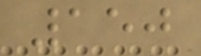150
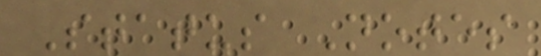Status Notes
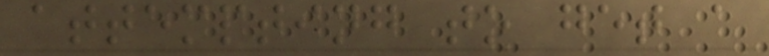attempting to get a
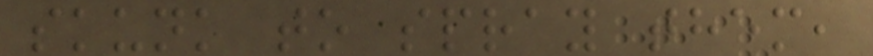skunk to spray them,
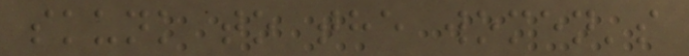skunk to the women's
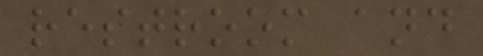restroom and
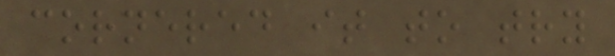cornered it to try
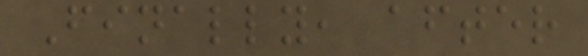Finally, after
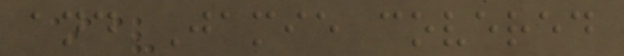and Jamie covered
